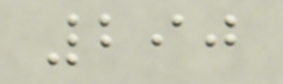290
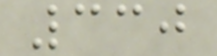330
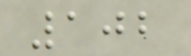102
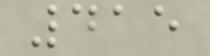415
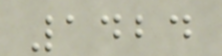1424
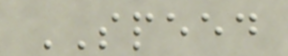SPEED
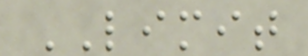LIMIT
